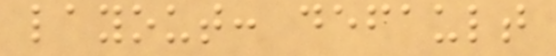layout: default
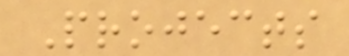Projects
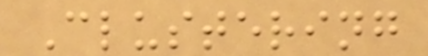Clustering
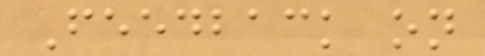Feedback on
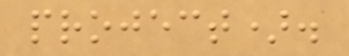project).
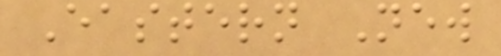Eastern New
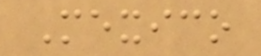Mexico
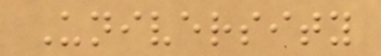University
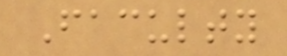Faculty
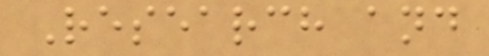Research and
